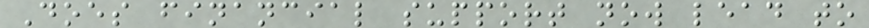Does financial support now lead to
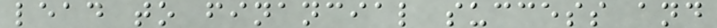lead to financial success and
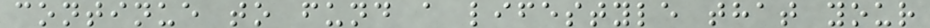continue to fund a lifestyle that your
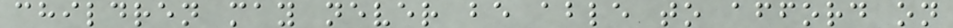children may never be able to afford on
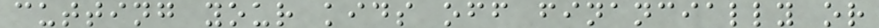cutting your kids off financially or
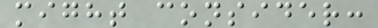might consider:
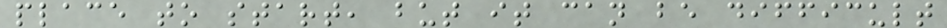place to start, but it can be difficult
